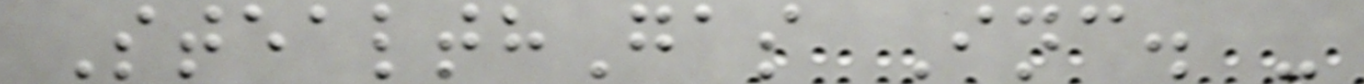StealthGas Inc. -
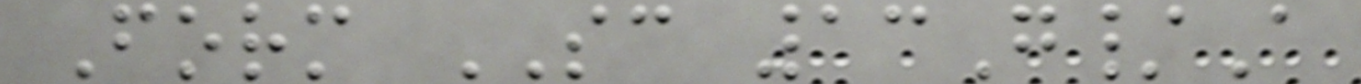Form SC 13G/A
